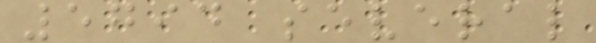5794 several
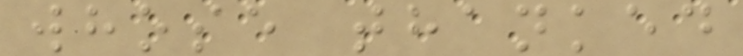whose thanked
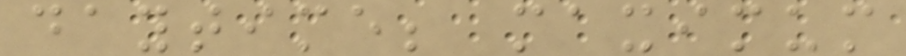daytime; maximum
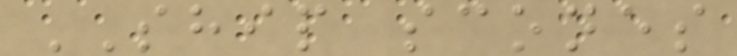SHIP scones
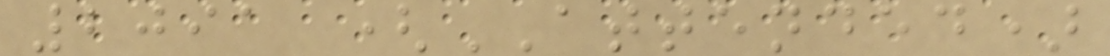2091 (ATTENDED)
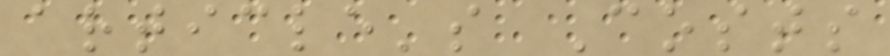article's Costs
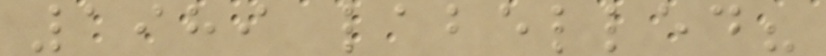1989 labelled?
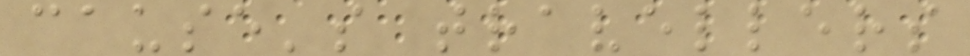cause's travellers
